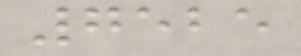7525
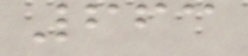663
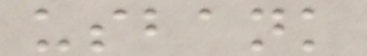usbank
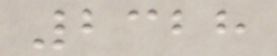2328
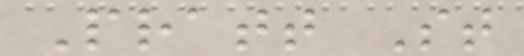Pratt St
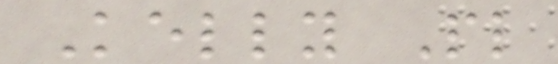Kelly Pl
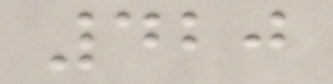420
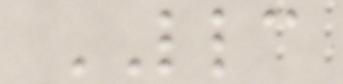LLC
